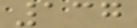137
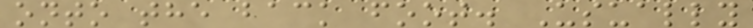onto the back foot. Usually
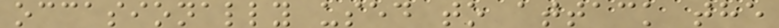occasionally used to attack the
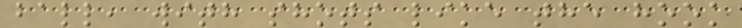ball, with shots like the hook
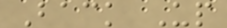Back Up
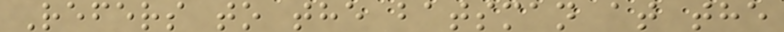Refers to the batsman at the
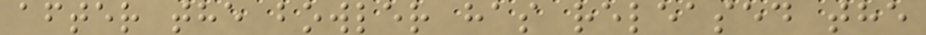after the bowler has released the
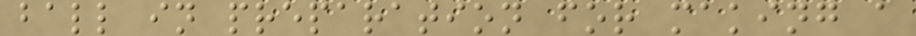ball in preparation for making a
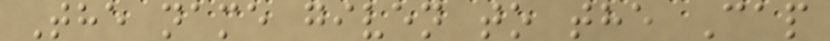The name given to the Cap
